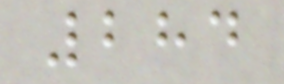284
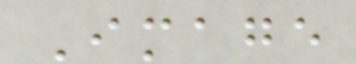Image
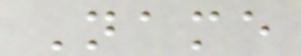Name
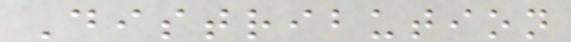Distribution
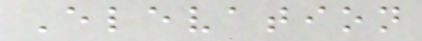Elevation
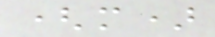(m)
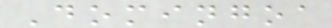Domingoa
